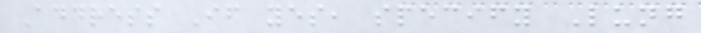Address If yes, specify Lung
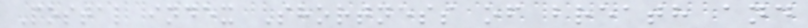Postal index Shortness of breath and
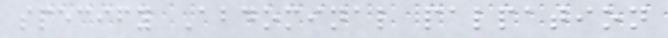specify Abdominal palpation
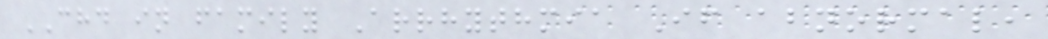CHD in family Arrhythmia If abnormal,
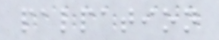palpation
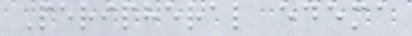Peripheral edema
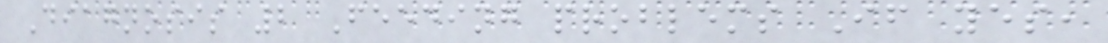Diagnosis 2 Feeding problems If yes,
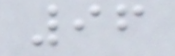96
